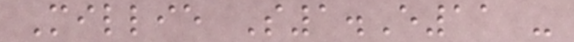Millie S1.E11 -
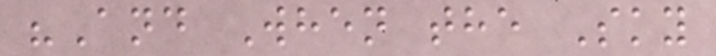"And When the Sky
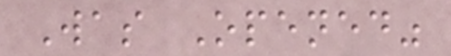Was Opened"
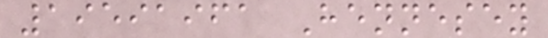19591961 Hennesey
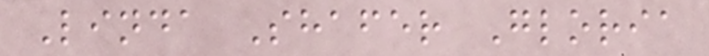Linda Shafer Gloria
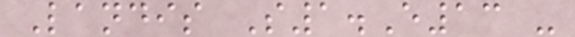Landis S1.E13 -
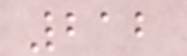212
